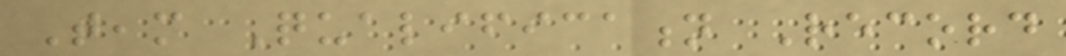Team Qualification Record
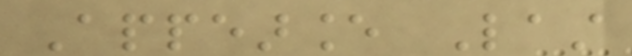Appearance Last
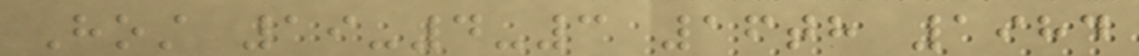Host 19-4-3 16th 1984
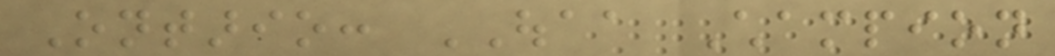Ontario: OUAA Champion
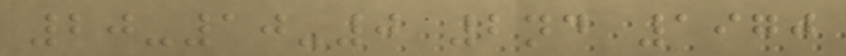20-10-0 2nd 1970
